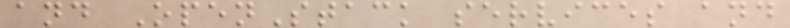and OpenStack services and
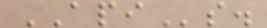APIs.
